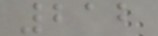212
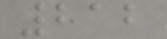212
